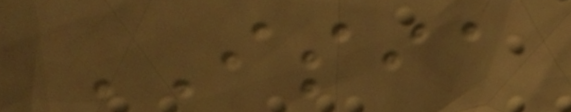ISIA
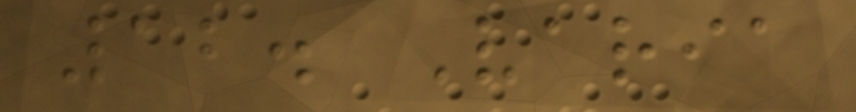12. Varia
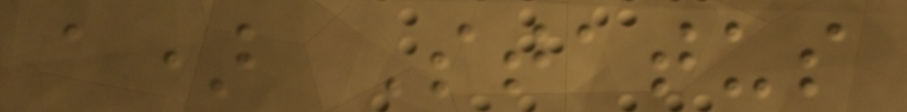a) Status
